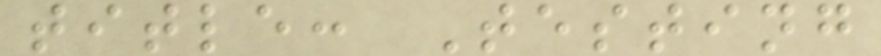title: Testing
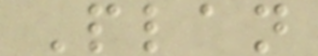Plan
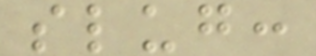slug:
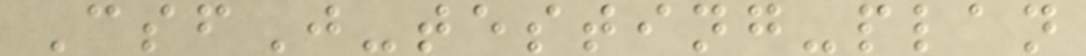CsfJ-testing-plan
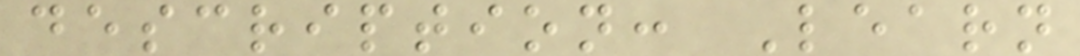description: Learn
